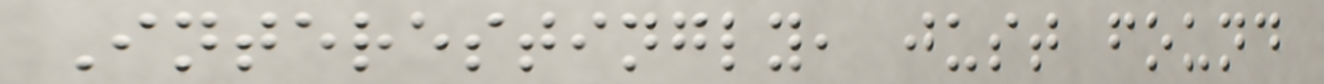Interestingly, just found
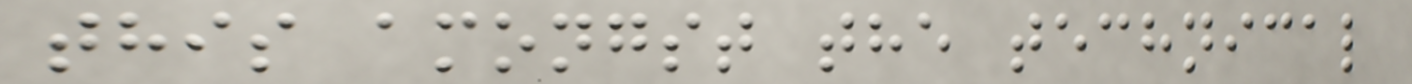this amongst the technical
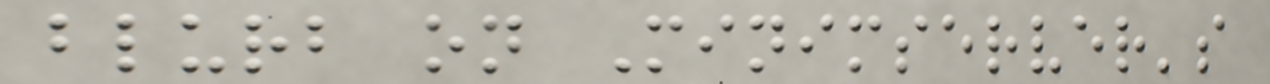blurb on Minimserver's
